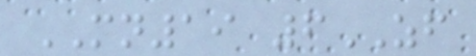MN19 6ZF
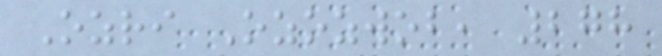Ozri Ozozwob, 278
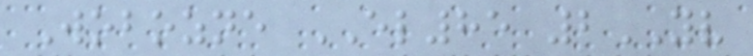Wobozne EL85 2YV
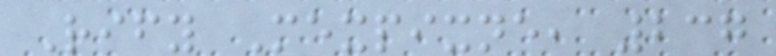Rify Mexpixne, 237
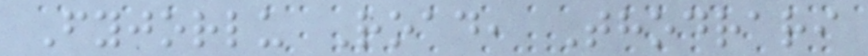Fyjorlu Road, Thodrari
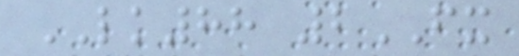LK88 2FX
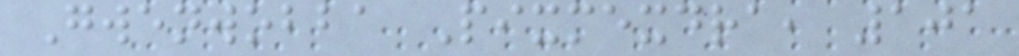Gwenwobba Pixmexdra, 101
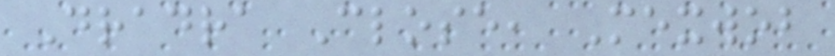Dradra Close, Mexwob
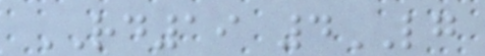RD19 4LG
